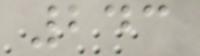243
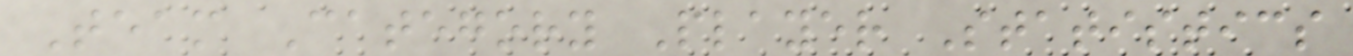Team Category Player Statistics
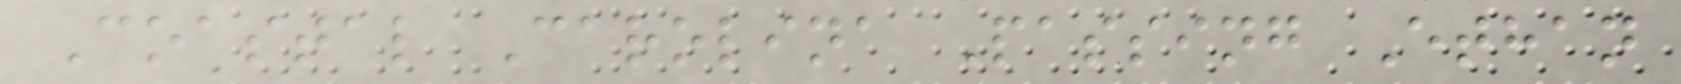Coastal Carolina Passing Ethan
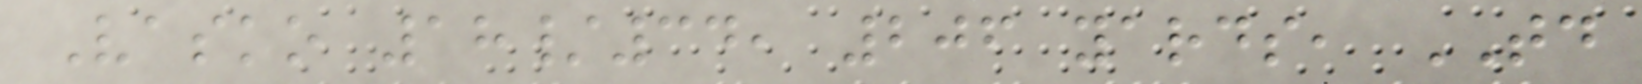Vasko 18/34, 206 yards, TD
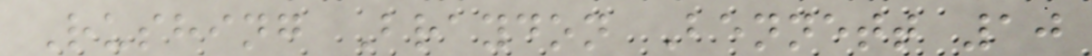Rushing Braydon Bennett 10
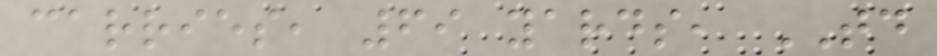carries, 69 yards, TD
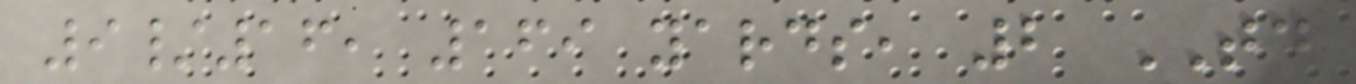9/16, 169 yards, 2 TD
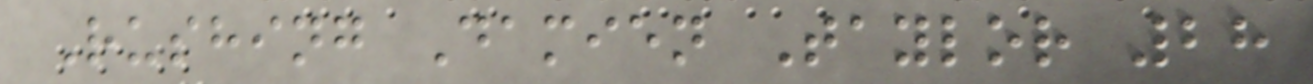Rushing Damien Taylor 28
